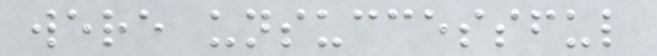were unsuccessful
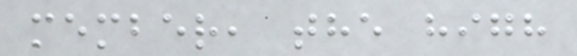member, the high
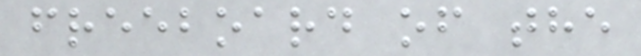freeboard of the
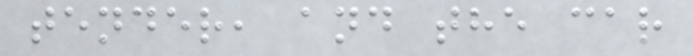tender, and the car
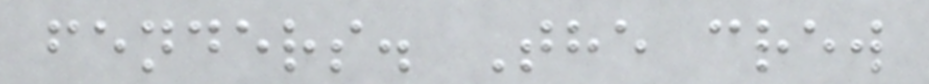fenders. The crew
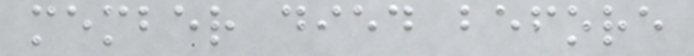member died before
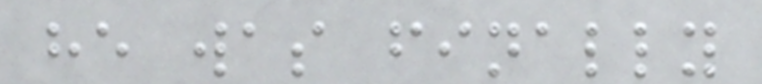he was finally
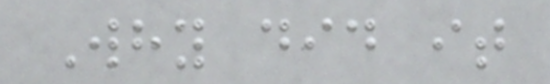Why did it
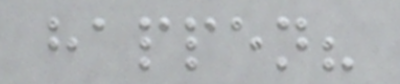happen?
